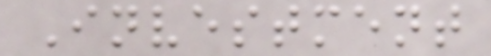Investment
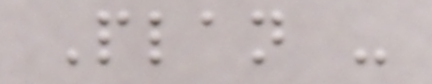Plan -
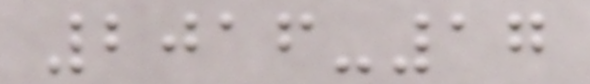2016-17
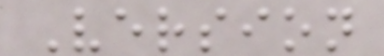Version
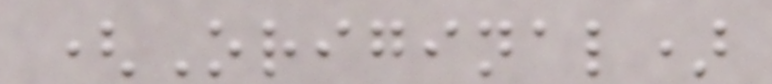(Original)
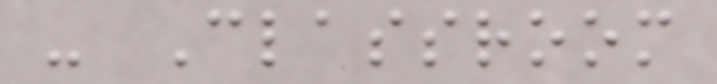- Classroom
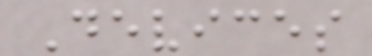Devices
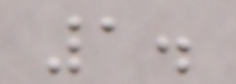1.
